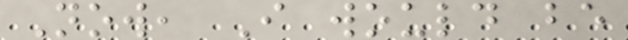Now, I would be
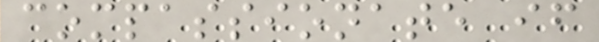compassionate if
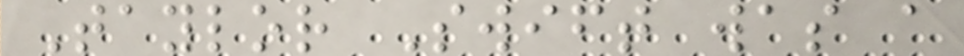Taylor Swift was a
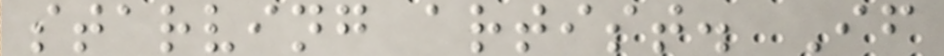starving artist. If
